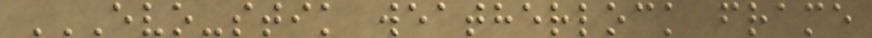EVO-STIK WEATHERLOCK FRAME
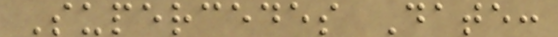Supercedes Date:
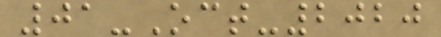01-Oct-2020
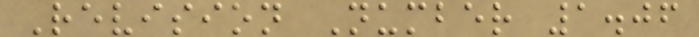Revision Number 1.06
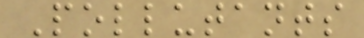Pollutants
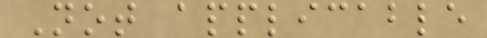Not applicable
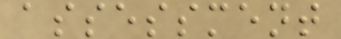assessment
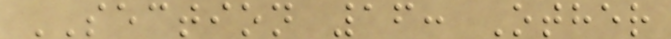SECTION 16: Other
